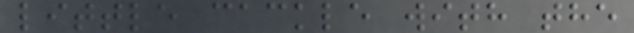little cackle with the
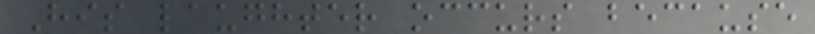His laughter occurs because
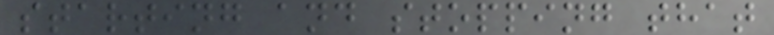starting and stopping that
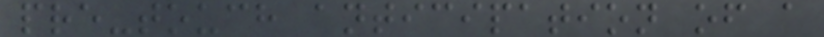pre-touch anticipation of a
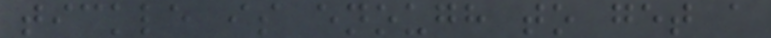tickle is enough to get a
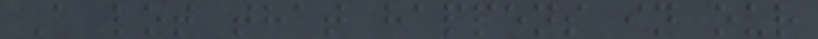A lot that happens in our
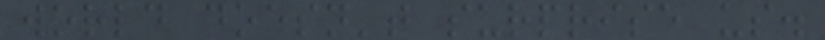world doesn't surprise us.
